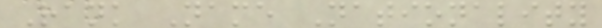Rank Name Nationality
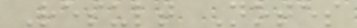Result Notes
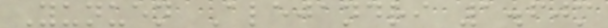Yunuen Alejandri 1.60m
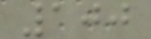100
